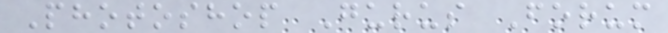Photoshop Gurus Forum
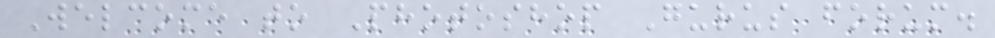Welcome to Photoshop Gurus forum.
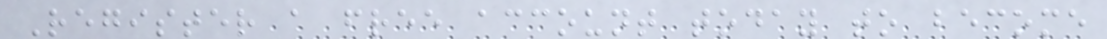Register a free account today to become
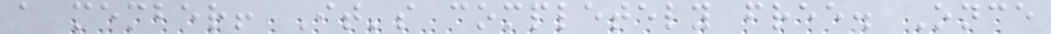a member! It's completely free. Once
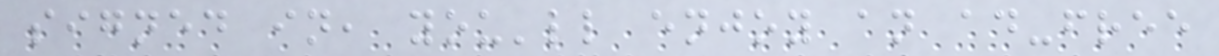signed in, you'll enjoy an ad-free
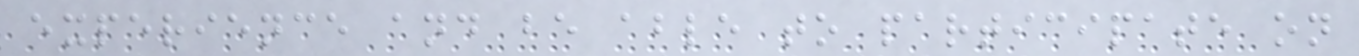experience and be able to participate on
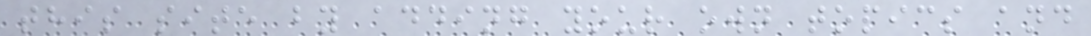this site by adding your own topics and
